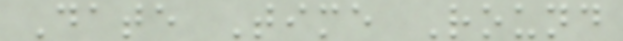Date Time Round
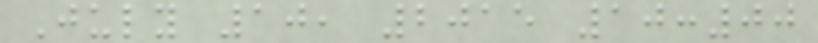July 10, 2015 10:00
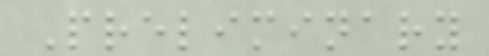Preliminary
